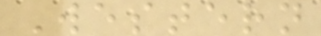Western
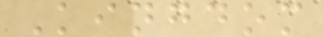Kingdom
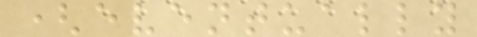(eventually
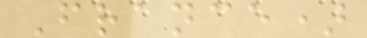France)
